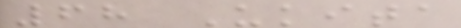68 Ukita
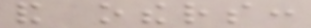and others:
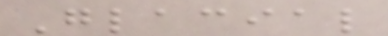Glacial
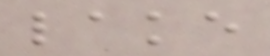lake
